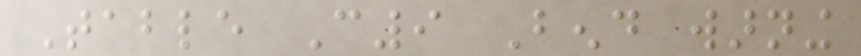Table C9 Bend warning
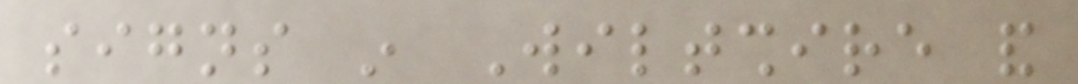signs in Wiltshire and
